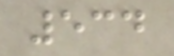534
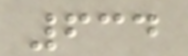634
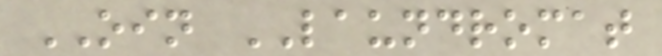OIN LAUNDROMAT
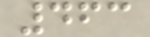463
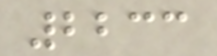2233
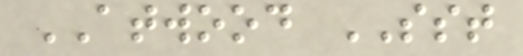ATWOOD SST
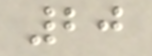20
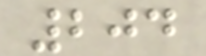204
